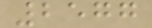2577
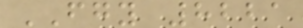FGY 8221
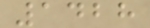1428
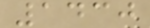1430
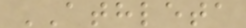ATHLETA
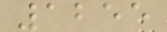1255
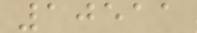10511
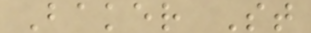Baker St
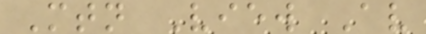Mtn View Av
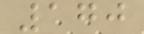170
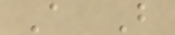A B
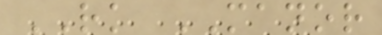RK MANOR
